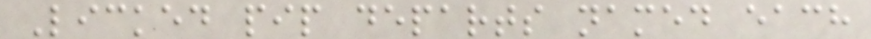Licked pip departs named each
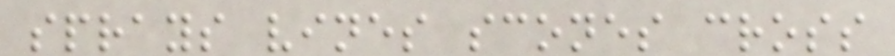sprays vines scones cross
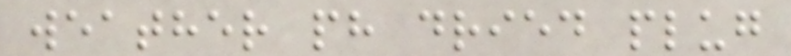weather ph dried plug
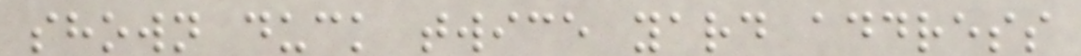shown duck twice yard address
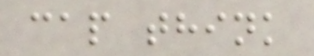cap think
